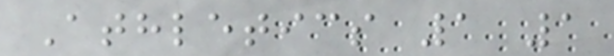Athletics 1 1
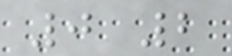0 2
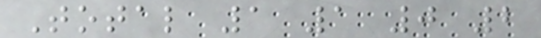Total 1 1 0 2
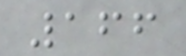166
